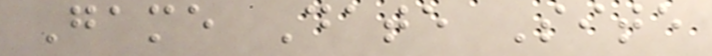Game Date Site
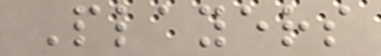Players
